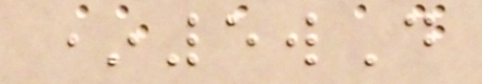*5wD
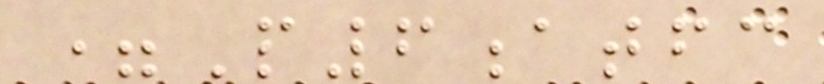=P6atfc
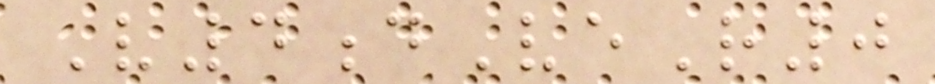V4dVeR0
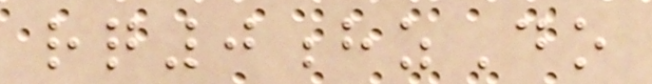rq0hzDo
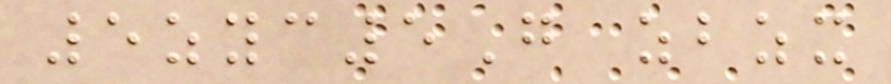5zyc5G zbzx
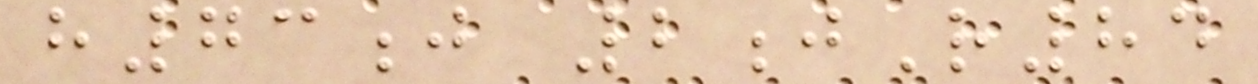h73j 2jR84
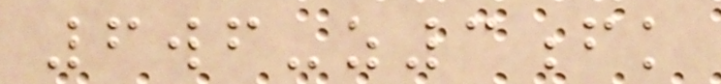6wf-z3fk
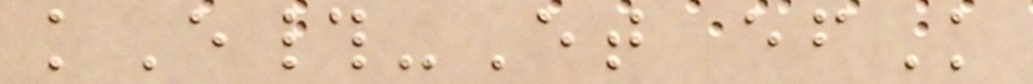kE#-Et efK
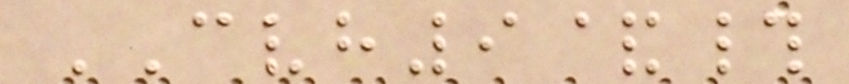CVH9&#
